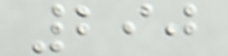290
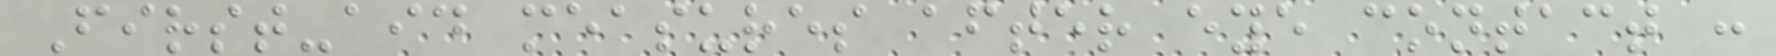First-aid measures after eye contact :
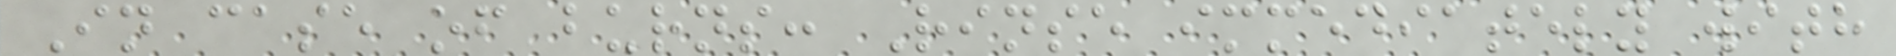In case of burns: Rinse immediately with
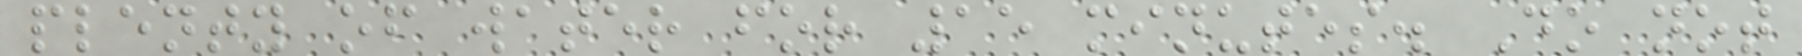plenty of water for 15 minutes. Do not
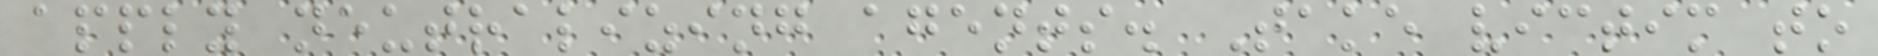apply neutralizing agents. Take victim to
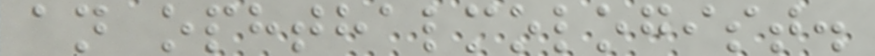an ophthalmologist.
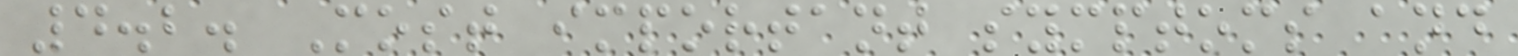4.2. Most important symptoms and
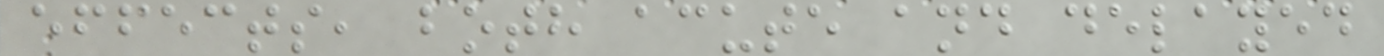effects, both acute and delayed
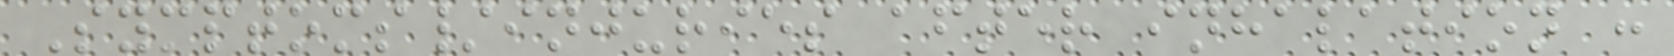Symptoms/injuries after inhalation :
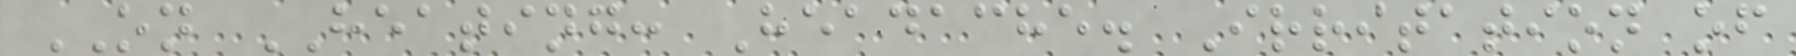ON HEATING: Headache. Irritation of
